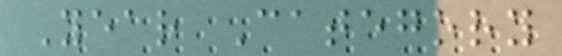Year Category
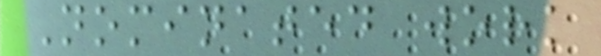Nominated work
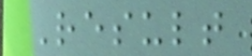Result
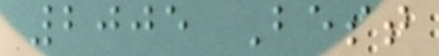2005 Best
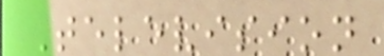Television
